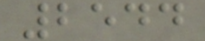2544
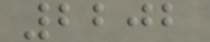2202
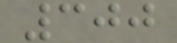300
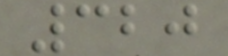320
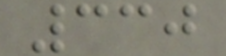330
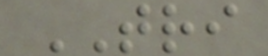TRI
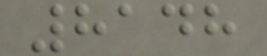8148
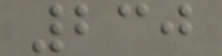230
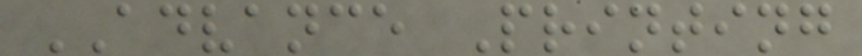ADVANCE Printing
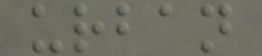urban
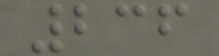236
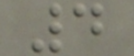4
